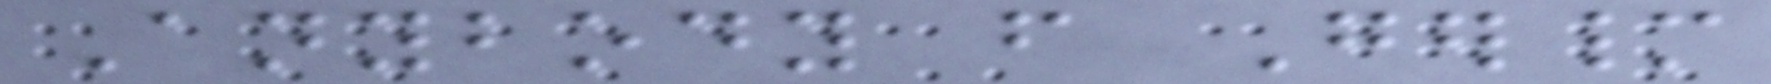Anybody from Germany
